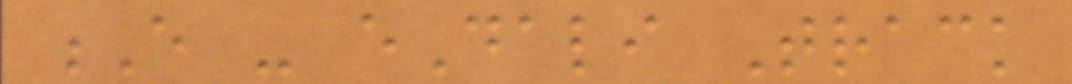E - eDali Track
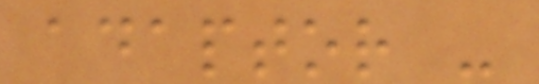adaptor -
